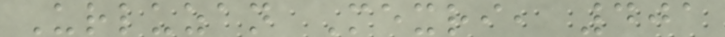Urluzan Mexri, 401
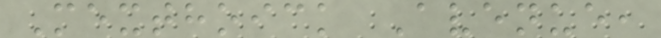Mexthoick Avenue,
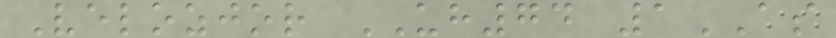Velozjor UH74 1AS
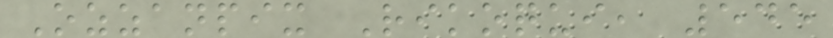Ozzanpix Rikoqui, 545
